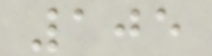105
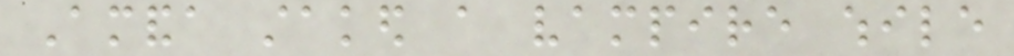Amanda staked a vampire while
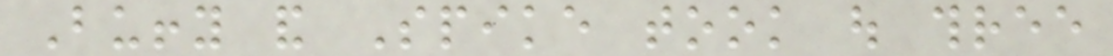Buffy and Spike took out three
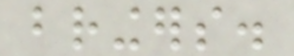bringers.
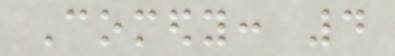Comedy: 4
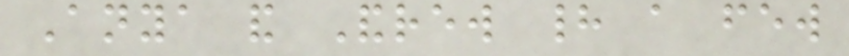Anya and Andrew had a few
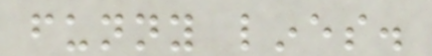funny lines.
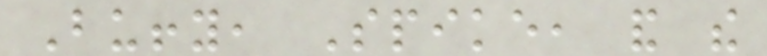Buffy, Spike, and the
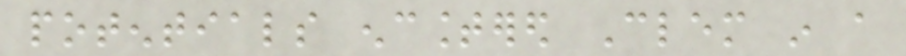potentials encountered Clem in a
